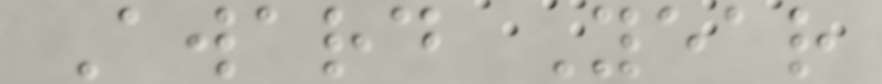Award Year
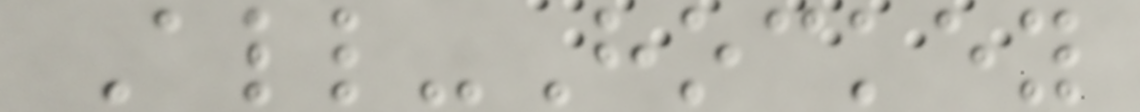All-Hockey
